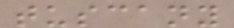tuscany
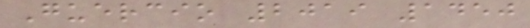Guercio 2019 1450
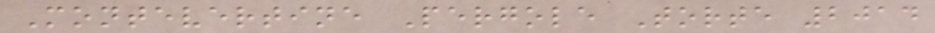Montevertine Pergole Torte 2014
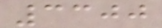3300
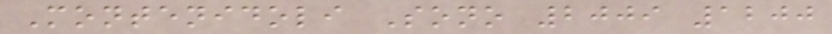Montenidoli Sono 2009 1200
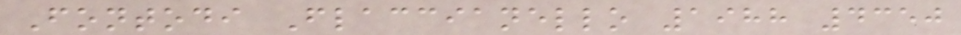Fontodi Flaccianello 1988 4350
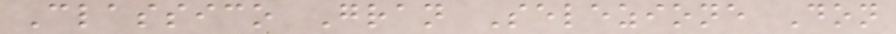Classico Gran Selezione Don
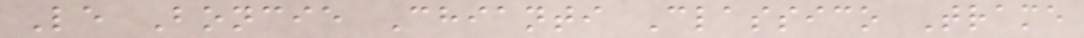Le Boncie Chianti Classico Trame
